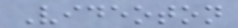Videoton
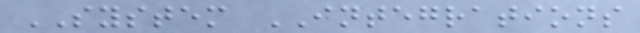SYSTEM INTEGRATIONS
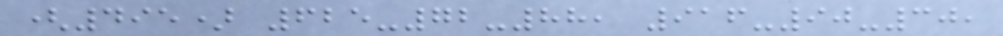(495) 625-72-88, 916-90-30,
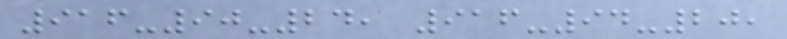916-90-24, 916-94-20,
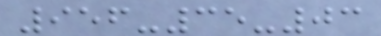956-35-03
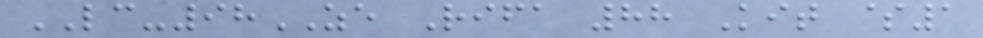LC-98ZE Rifa 88 Kit $1
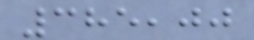385,00
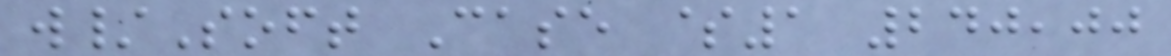w/Soft Case $1 240,00
